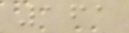161
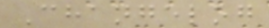Changelog
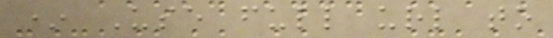* Use full url to
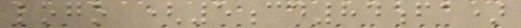logo (5cd84fa)
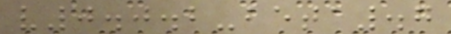v0.0.2-beta.7
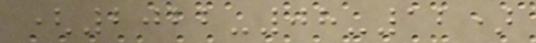(2022-08-12)
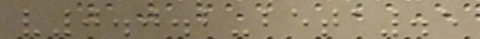v0.0.2-beta.5
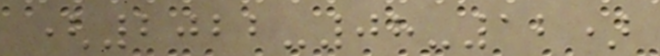(2022-08-12)
